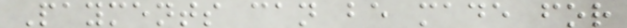Payments can be made for
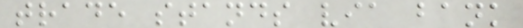trade stands via bank
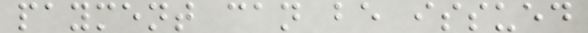payment can be issued
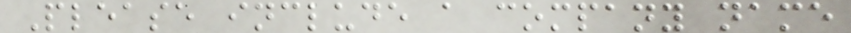Please include a company name
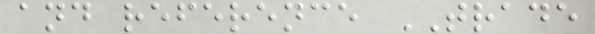and reference TRADE
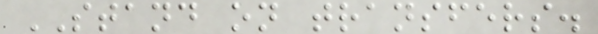STAND on transfers.
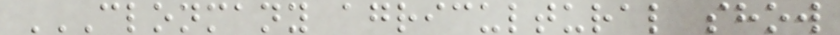CLONMANY AGRICULTURAL SHOW
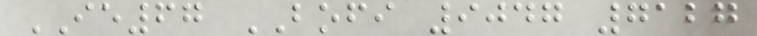IE67 BOFI 9047 7127
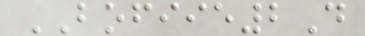BOFIIE2D
